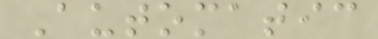Automatic
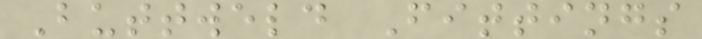Buttweld Fittings
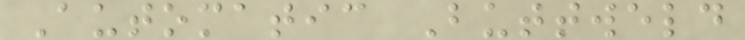Automatic Buttweld
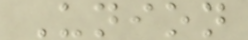Union
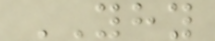YHY
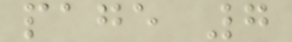page 7
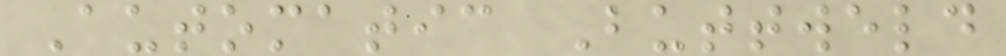Automatic Buttweld
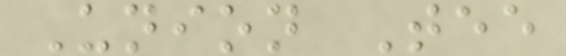Union Tee
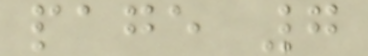page 7
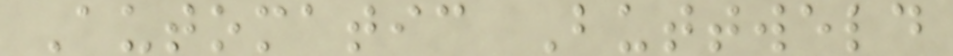Automatic Buttweld
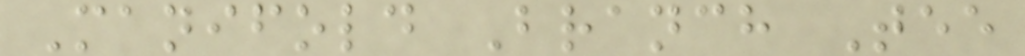Manifold Branch Tee
